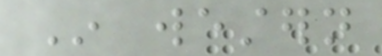In western
